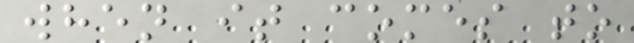when it comes to
